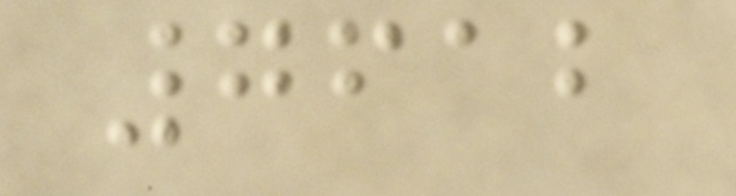7612
